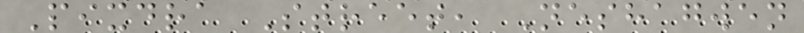Pixdra Street, Neshagwen
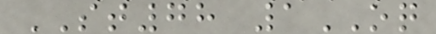ST78 1OQ
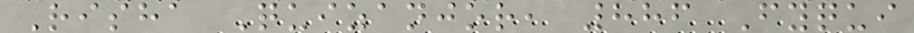Risha Quizanjor, 886 Fyqui
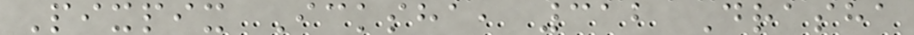Pixpix Icksha, 312 Drasha
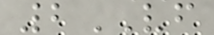2VF
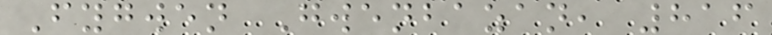Fygwen Gwenbazan, 816
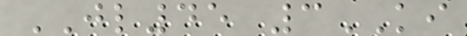JL45 3KI
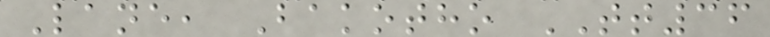Lane, Bakotho TT36
